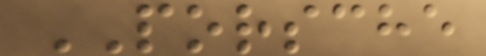PORSCHE
